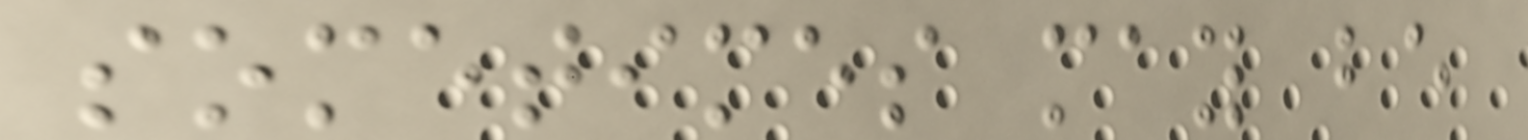sometimes may be
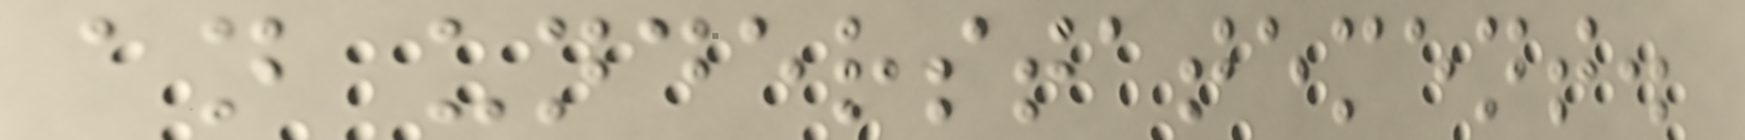an understatement.
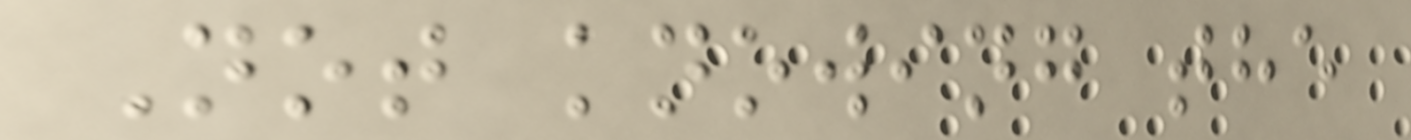Not knowing the
